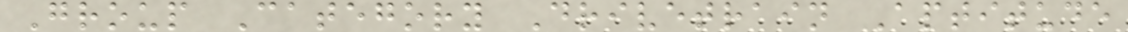Group Category Drivetrain Aptitude
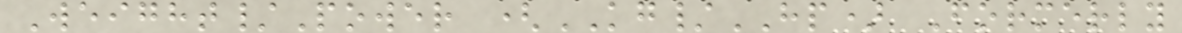Weight/Power (KG/HP) Formerly
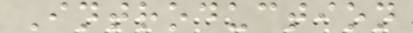Introduction
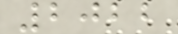2022
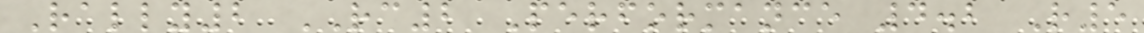Rally2 RC2 Performance 4.2 R5
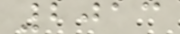2013
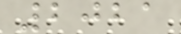2021
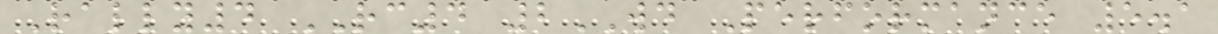Rally4 RC4 2WD Performance 5.1
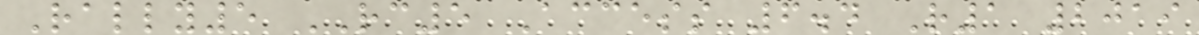Rally5 RC5 Access 6.4 R1 2019
